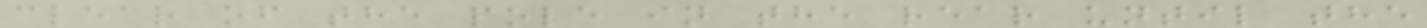clear of the pole in the rear until the
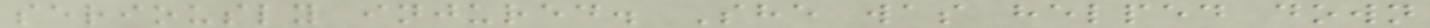seriously injured. She was helped down
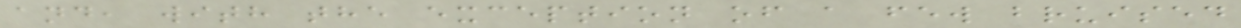and, with the exception of a few bruised
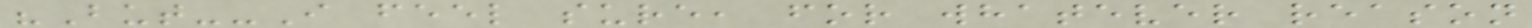"But--I feel sure, for whatever reason
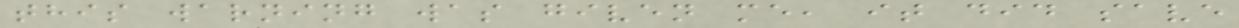this warning was given me, it did save
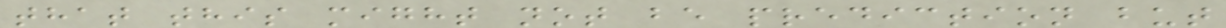that this might not be prediction but
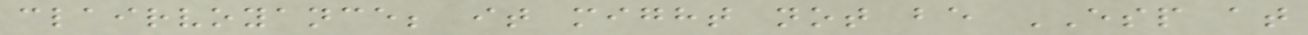clairvoyance; it might not be ESP at
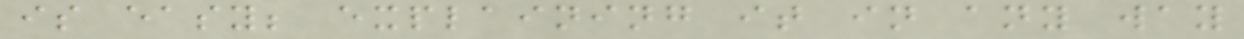is easy; explaining it in any way
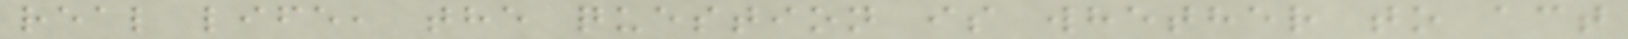real life, the question is whether to act
